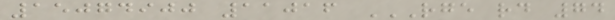15074900 11016 RGE RD 74
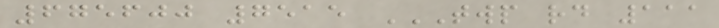675600 7515 TWP RD 111
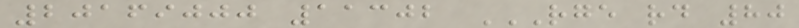20169000 11302 RGE RD 80
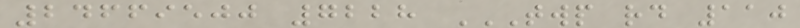24669500 7228 TWP RD 110
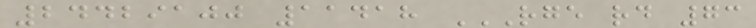24429100 11418 RGE RD 73
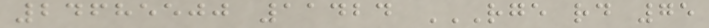24685500 11424 RGE RD 75
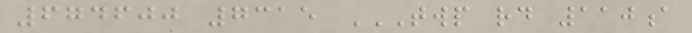674600 7315 TWP RD 110A
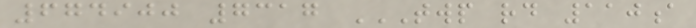674900 7317 TWP RD 110A
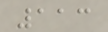113
